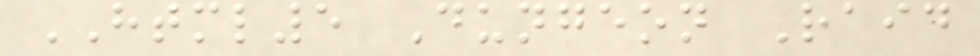HTML5 Dungeon Raid
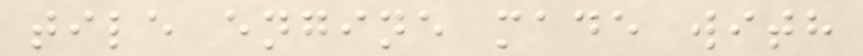tile engine made with
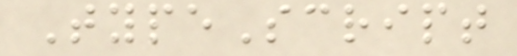TypeScript
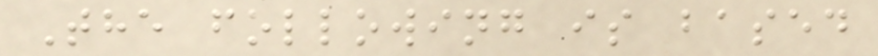The following is based
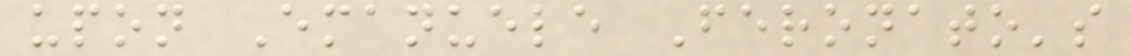upon Emanuele Feronato's
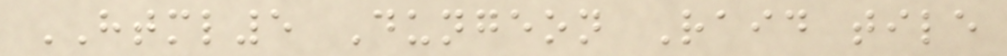HTML5 Dungeon Raid tile
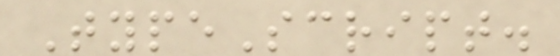TypeScript.
